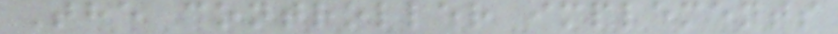The controller implements
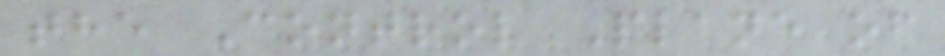the Control Plane of
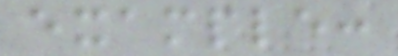example:
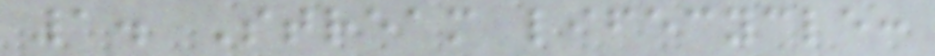1. Stream lifecycle:
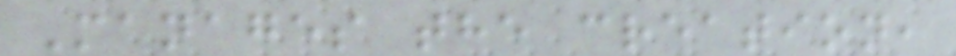Manages the creation,
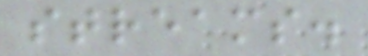streams.
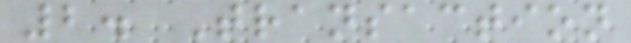2. Transaction
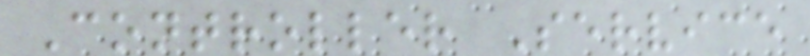Controller Service
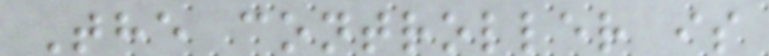The controller is
